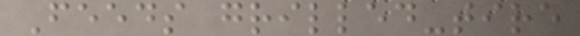Feeds grilled-tire
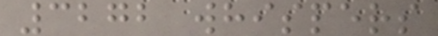3272 whispers
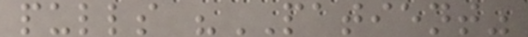pulls "PATIENT"
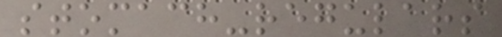stomach-regulars
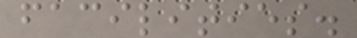facilities.
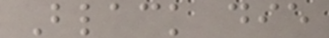Black die
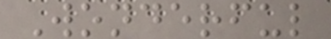Wonderful
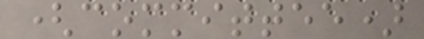(committee)
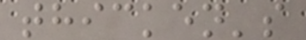thicken's
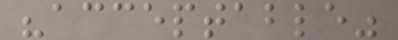"acceptable"
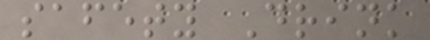safety Drink
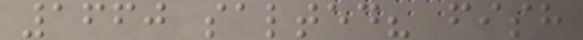1660 salted? fish
